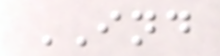IND
